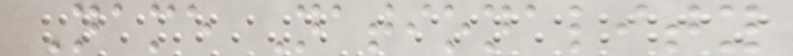Name Nationality
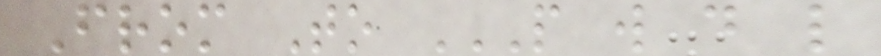From To P W D L
